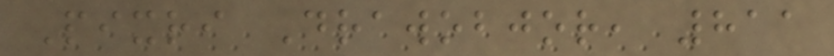Pixri Drawobjor, 811
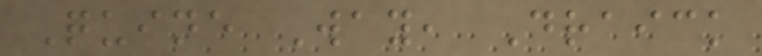Quine Way, Draick
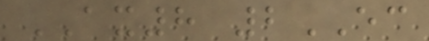AX8 2EC
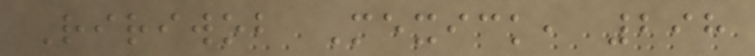Ririwob Mexick, 298
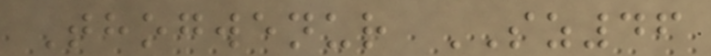Thogwenur SZ46
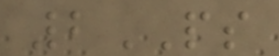2PS
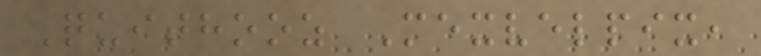Quithooz Mexvelpix,
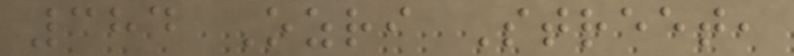384 Ozri Street,
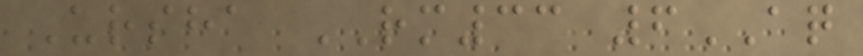Ursha RM33 6AQ
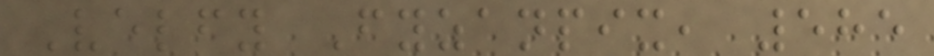Velfy Fyzanpix, 585
